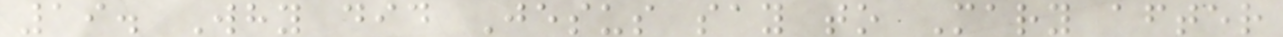19. Why did Jesus say to Mary after
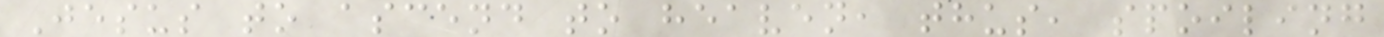Jesus to ascend to heaven, thus, spoiling
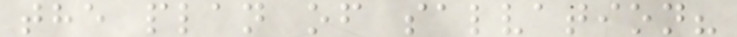the plan of salvation?
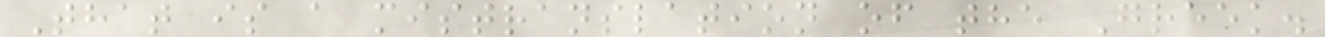That is a mistranslation of the Greek.
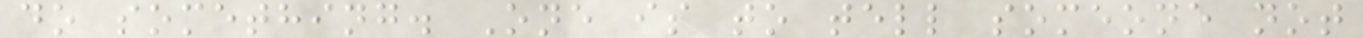do something. One is to tell someone not
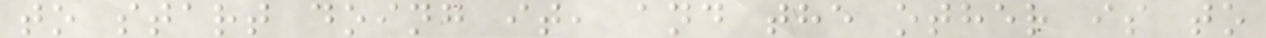to start doing it, and the other is to
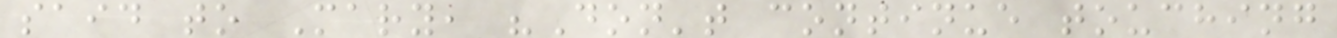said to Mary, "Don't continue touching
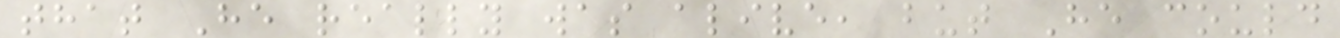that He really was alive, but He could
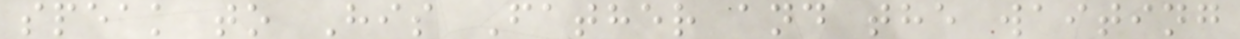speak to His Father and the waiting
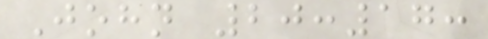John 20:17:
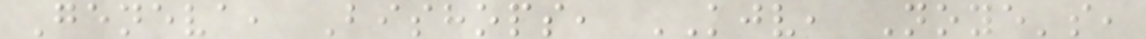Geneva, Bishops, KJV, Noye's,
